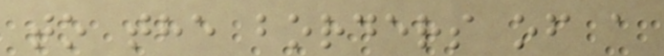to the borders of a
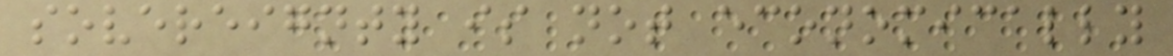sovereignty is not economically
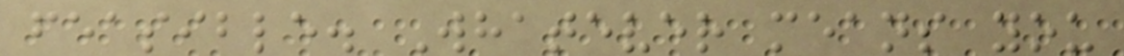feasible. Whatever means you
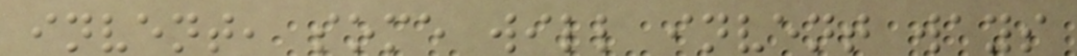invent, some will invent ways
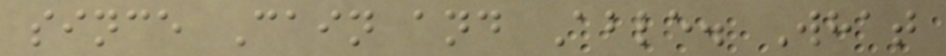since Cain and Able. What
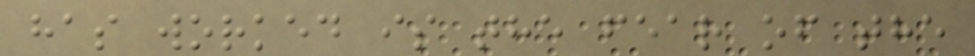has worked is the fear of the
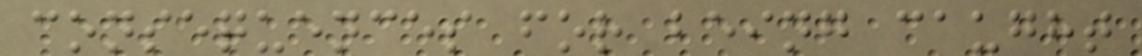consequences for being caught
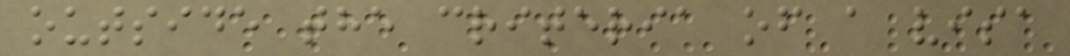outside the criteria of a visa
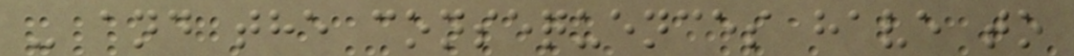- and the consequences have to
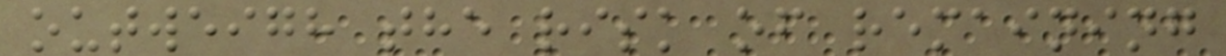outweigh the risk of remaining
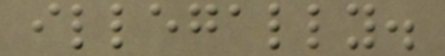illegally.
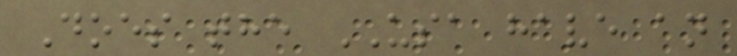Does the USA have an
